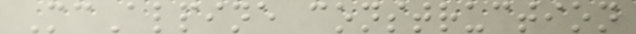McAlpine construction
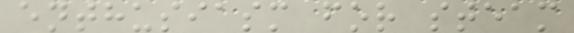enthusiasm for steam
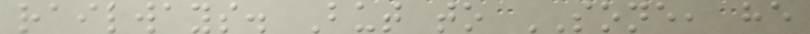railways. But to SONE, he
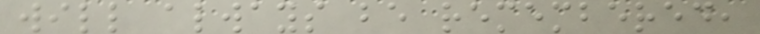will always be remembered,
